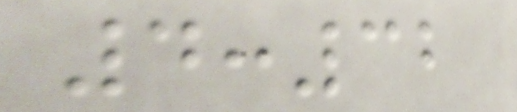4:32
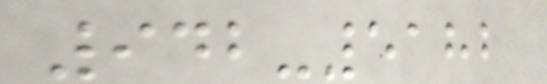942-5182
